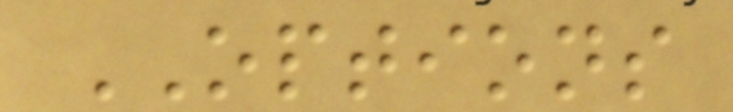OPTIONS
